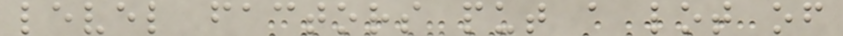level factors put a lot of
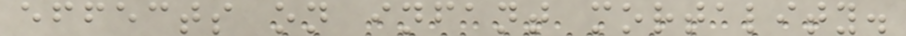effects on infant mortality.
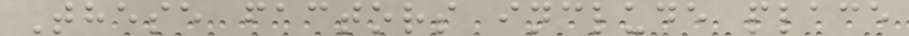These factors include place
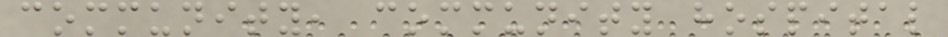community, community hospital
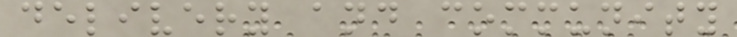delivery and community
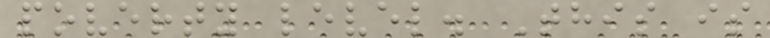poverty level. This is
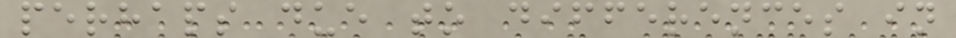perhaps due to differences in
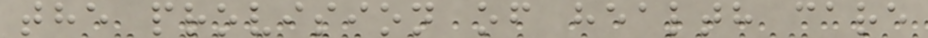the provision of health care
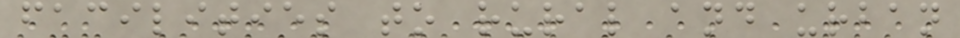facilities to rural and urban
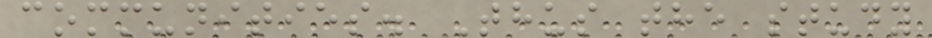communities. Thus the study
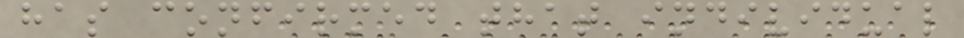has confirmed that individual
